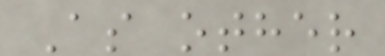As other
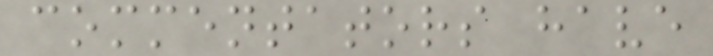commentators have
